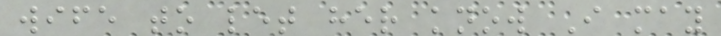wife to let her know I may
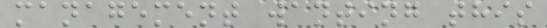management wanting this
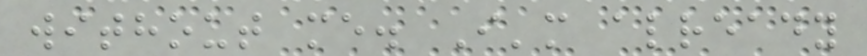without me. I'm already
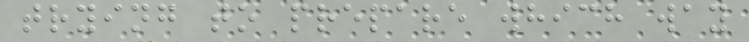trying to prepare which way
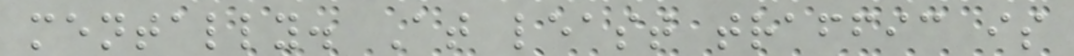mentally. At least traffic is
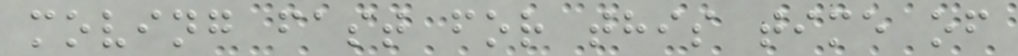moving fast for this time of
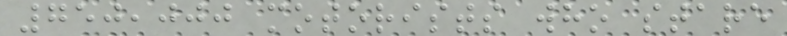750,000 motorists who stare
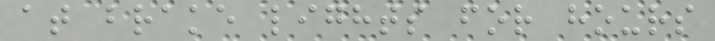at brake lights for hours
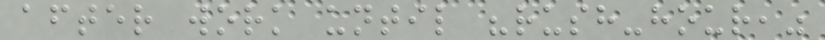after work until "rush-hour,"
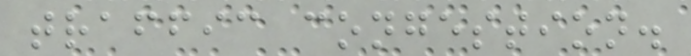traffic congestion.
